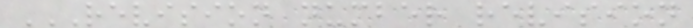REVISION NUMBER REVISION
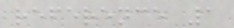reference 1
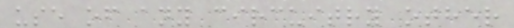use of any circuitry other
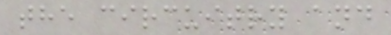the circuitry and
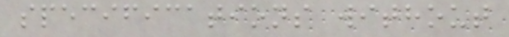specifications without
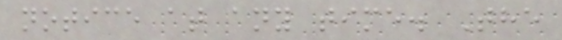notice at any time. The
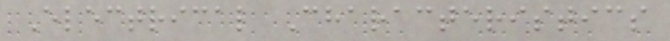Electrical Characteristics
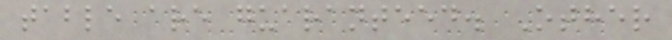table are guaranteed. Other
